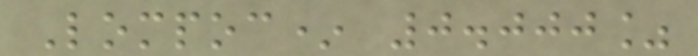Lompoc* 0.000%
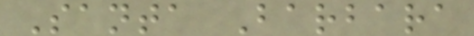Santa Barbara
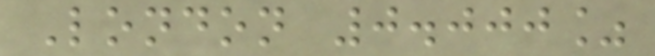London 0.000%
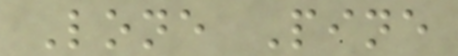Lone Pine
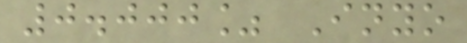0.000% Inyo
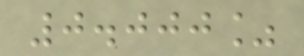0.000%
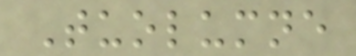Tuolumne
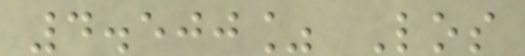4.500% Los
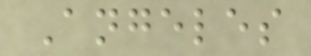Angeles
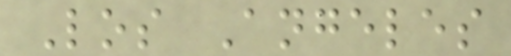Los Angeles
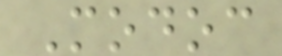Modoc
